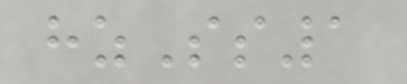hzSs1
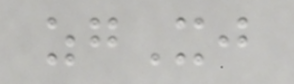zgXj
